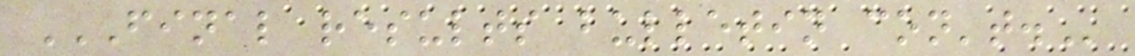FINAL RESULTS BULLETIN CON'T.
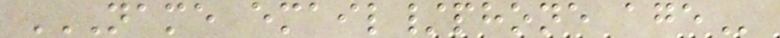NAME EMAIL/PHONE AGE
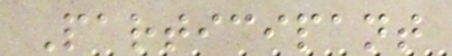Participant
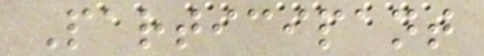Participant
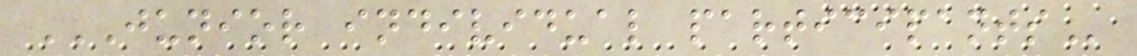JUNIOR INDIVIDUAL PARTICIPANTS
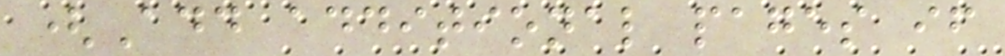(Add additional pages if
